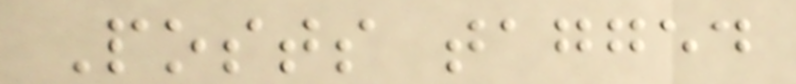Posts tagged
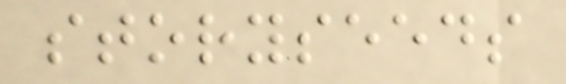storyseeds
